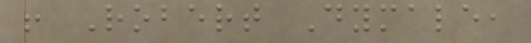! Robert Dymale,
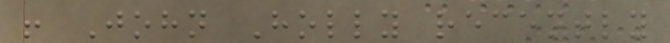! John Holly recently
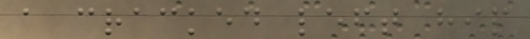a cracked left hip
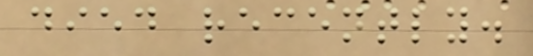died recently.
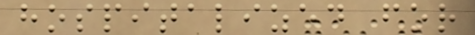hospitalized for
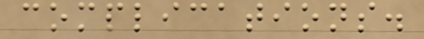complications.
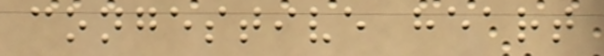congestive heart
